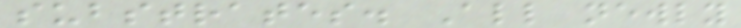substrates. All newly
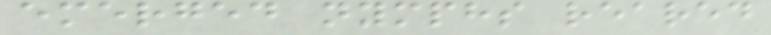emerged nymphs reared
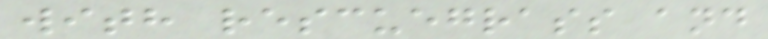with rescuegrass and
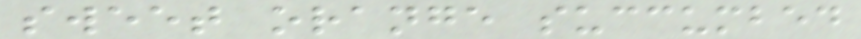sweet orange succumbed
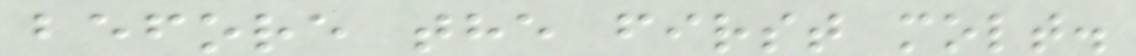before the first molt.
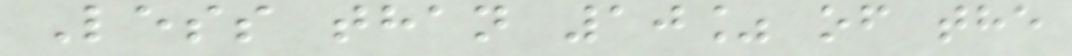Less than 10% of the
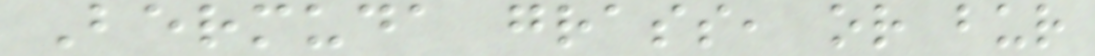Bermuda grass, or bur
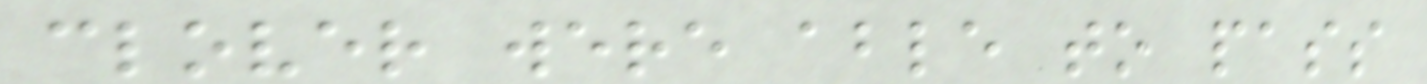clover were able to pass
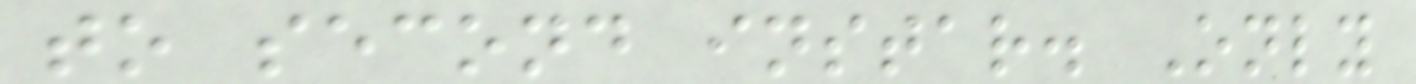to second instar. Only
